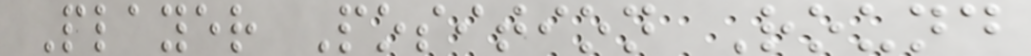Player Position Round
